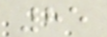85
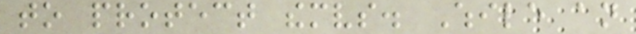to protect themselves. While an
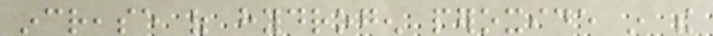increase of hydrogen peroxide in the
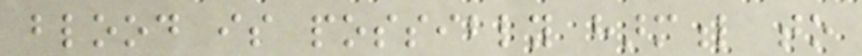blood is possibly harmful to
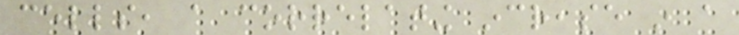cells, a correlating increase in a
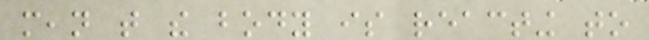mean that the body is reacting to
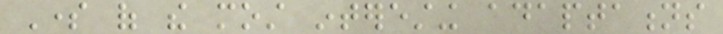Some of the most interesting adaptations
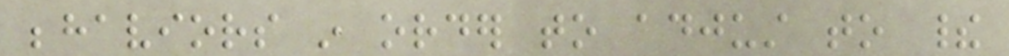behaviors in order to adjust to their
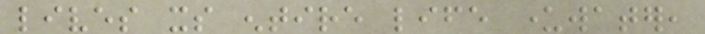lives its entire life underwater,
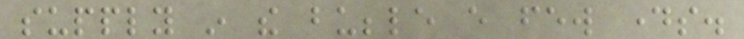supply in the bubble every few days.
